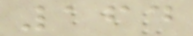164
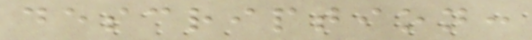description:
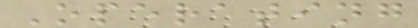Operating
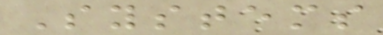Systems
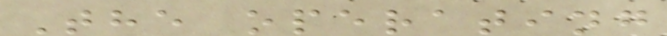The operating
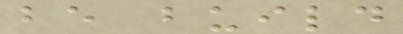be build
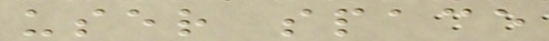user space
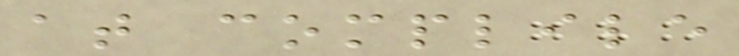at complile
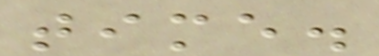time.
